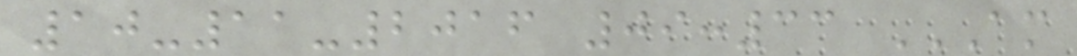10-11-2016 09:33 AM
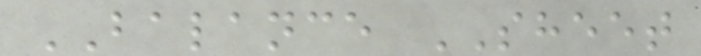BALANCE SHEET
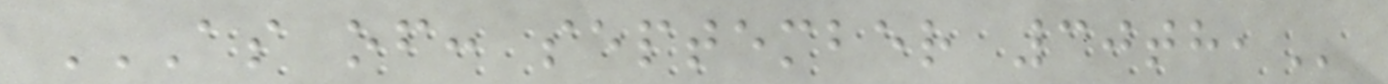AS OF: SEPTEMBER 30TH,
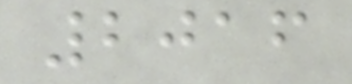2016
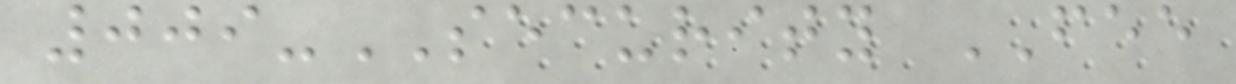009-SECURITY FEE
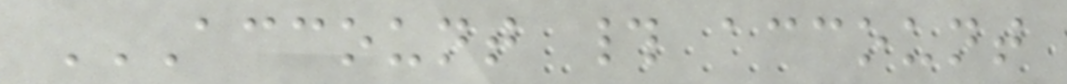ACCOUNT # ACCOUNT
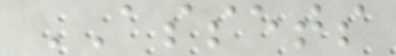ASSETS
